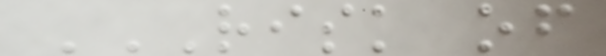RISK OF
